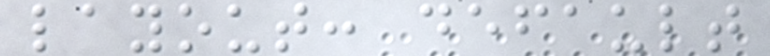layout: default
